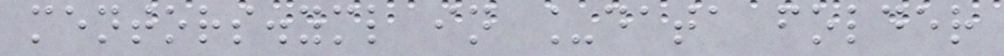mentors.yml in _data folder
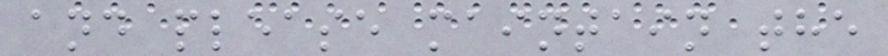and please maintain the
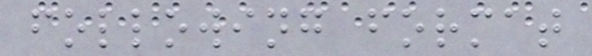following format
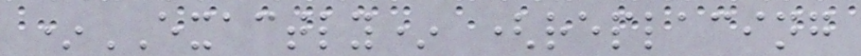*EXACTLY* (replacing
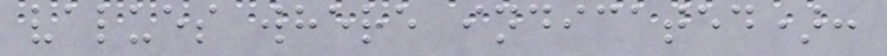values where indicated):
